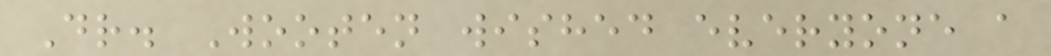Dr. Wooten wished everyone a
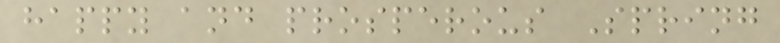happy and prosperous Spring
